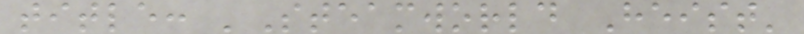title: 'Steamworld Heist'
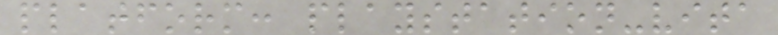platform: playstation-vita
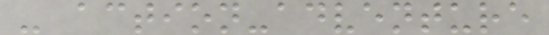- action-adventure
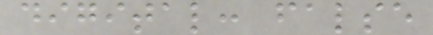digital: false
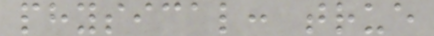physical: true
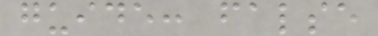guide: false
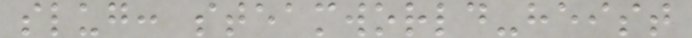slug: steamworld-heist
